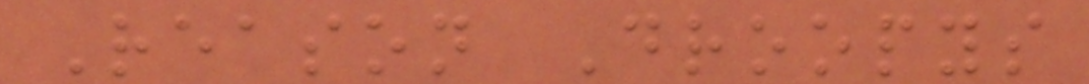Reason Droopys
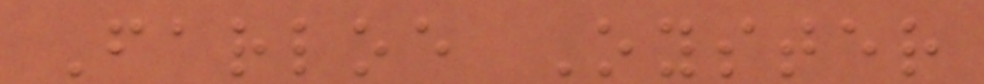Farloe Oyster
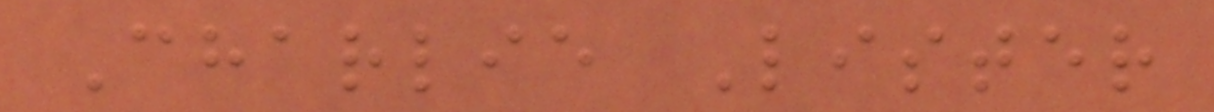Charlie Lister
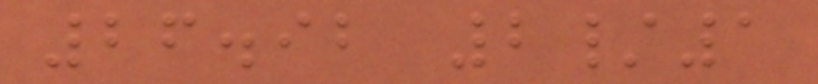26.92 2/1
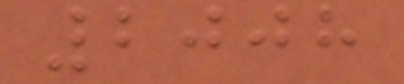2008
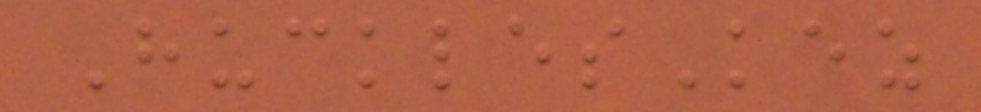HucklesKez
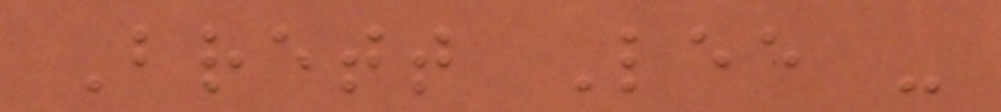Brett Lee -
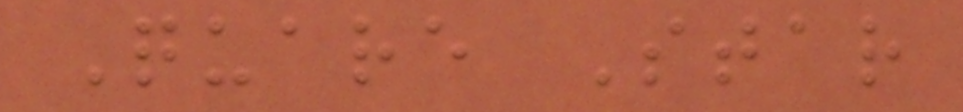Quare Star
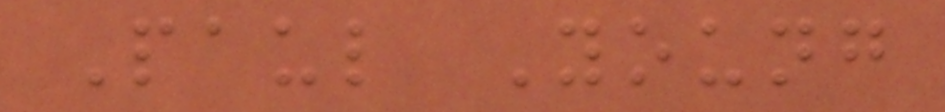Paul Young
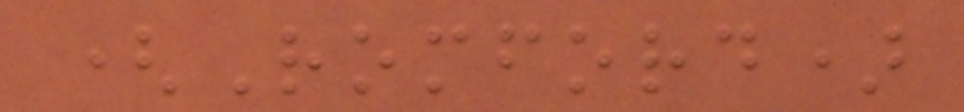(Romford)
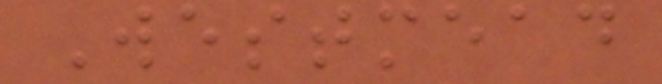Westmead
